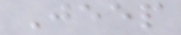Jeep
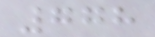778
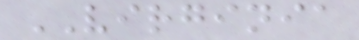VIRGINIA
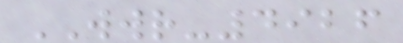WWR-4926
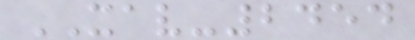XAV-2454
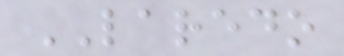LAREDO
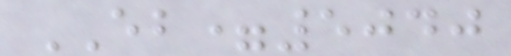EB=5040
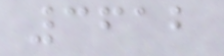3612
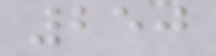250
